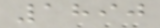1890
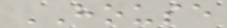HOUSE
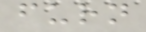furn
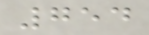754
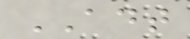ADT
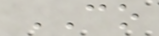CO
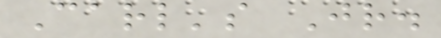Carl's Jr.
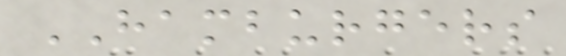HAMBURGERS
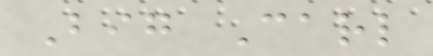Big Carl
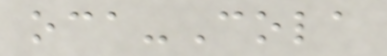oca-Cola
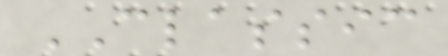CLASSIC
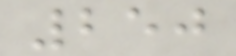250
